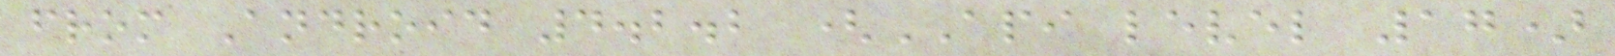from Android 4.2.2 (API level 17)
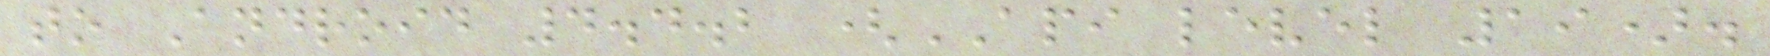to Android 4.4.2 (API level 19).
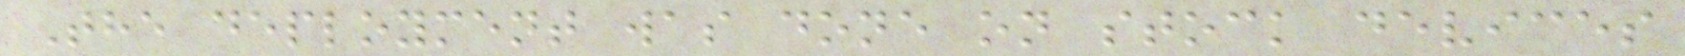The deployment was done on stock devices
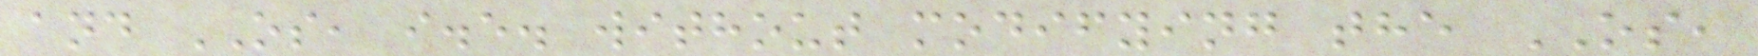and OS, i.e. without modifying the OS,
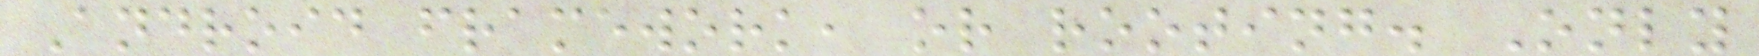Android framework, or rooting. Only
